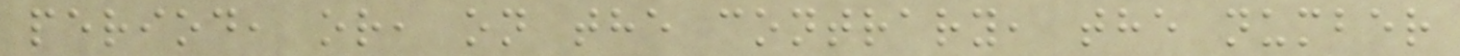period, or, on the contrary, the number
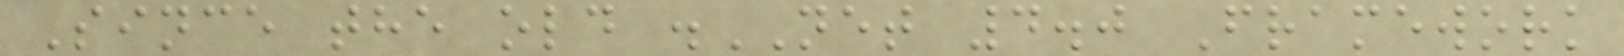Since the old .NET 4.0 Framework
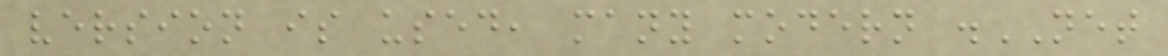version is used, many modern .NET
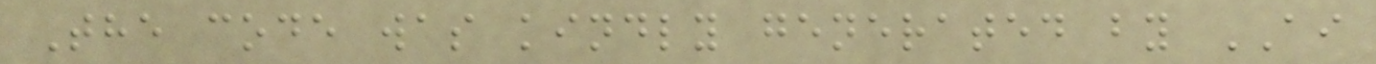The code was kindly generated by AI
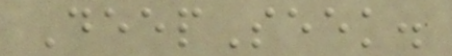DeepSeek.
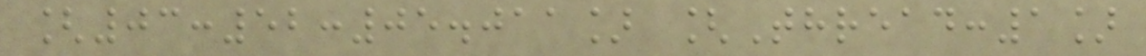[03:52:05.011] [Thread:1]
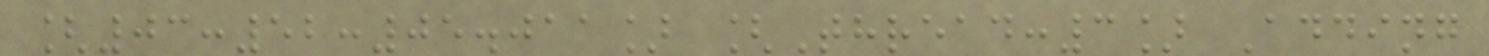[03:52:05.011] [Thread:3] Adding
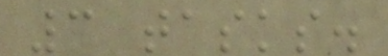3 tasks.
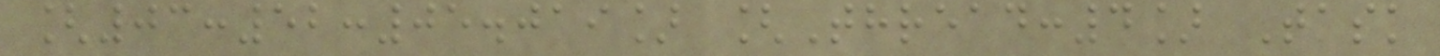[03:52:05.019] [Thread:4] Task
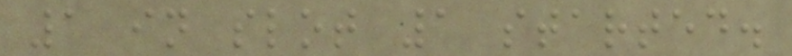1 in slot 1 started.
